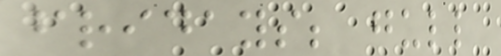fridays; gull
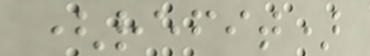(refit)
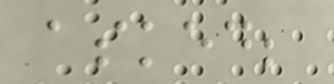asked;
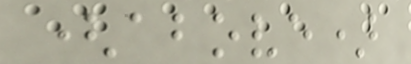(above)
